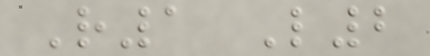R1 L2
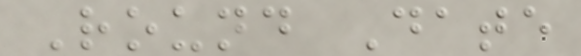Round Date
